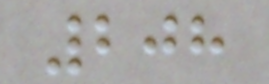208
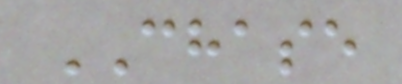CHASE
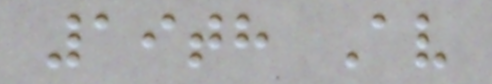19th Av
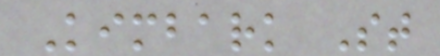Kimbark St
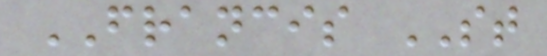FRANCIS ST
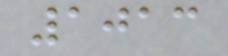1013
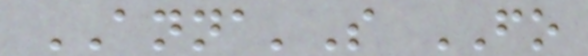ANNA'S FO
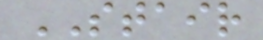STAIR
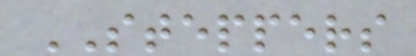STEPPERS
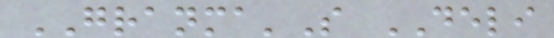GRANMA'S DELI
